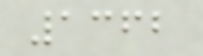1362
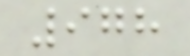978
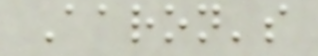Aaron's
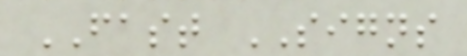FAST SIGNS
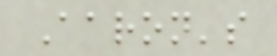Aaron's
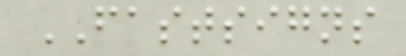FASTSIGNS
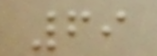69
